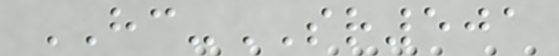HC-SR501
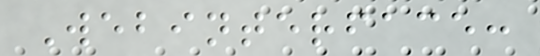Webinterface:
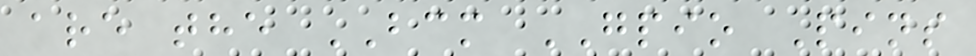are the BCM GPIO Pins
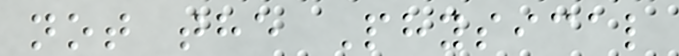not the Physical
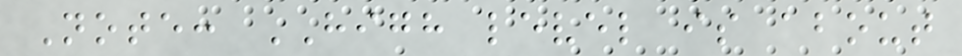Note: HIGH level is about
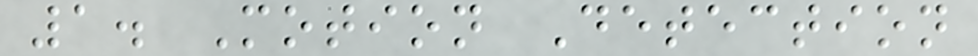1. Motion Detection
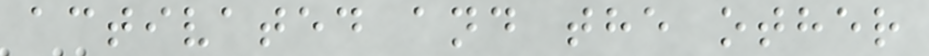activated and the other
